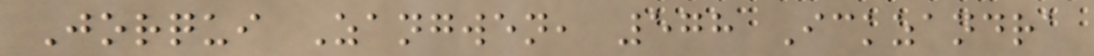Jorqui Zangwen, 578 Ickzandra
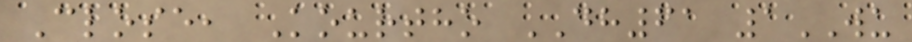Close, Kourtho DH61 1WU
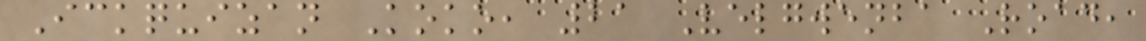Ickquizan Koko, 21 Velgwenba Road,
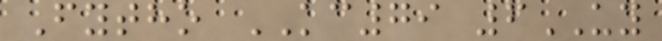Fytho KC79 6UY
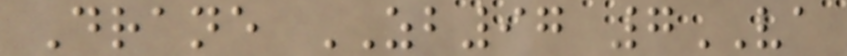Drane ZB97 7VA
